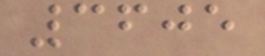3605
